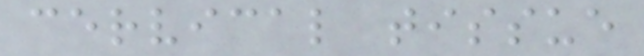cervical tissue
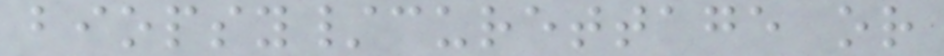biopsy/curettage or
